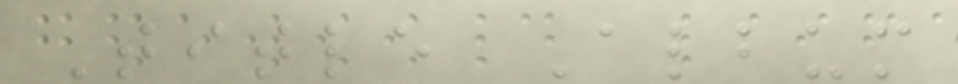Title Album
